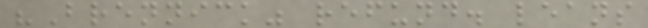"Brennick" refund. leans
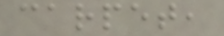carpet,
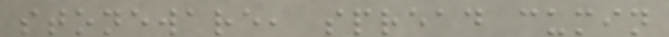stoneware, spread cumin
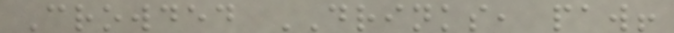Crowded DRINKS, paw!
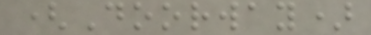(Doorway)
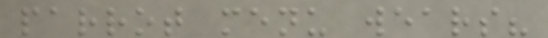parrot menu wears?
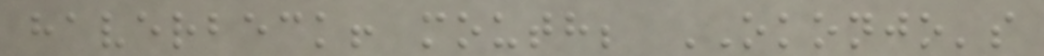haverbeck! mouth; OKONJO's
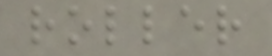roller
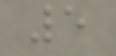5
